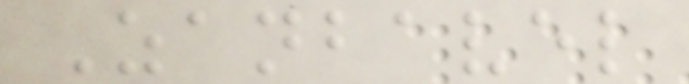Zanbavel
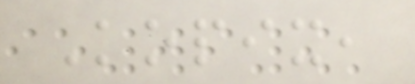Kopix,
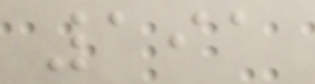191
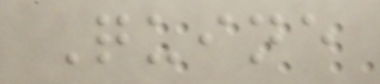Quine
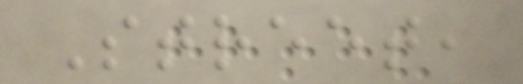Street,
